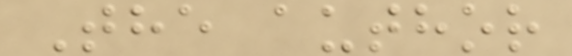The author
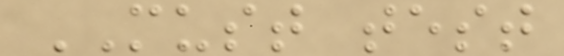MUST test
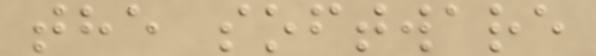the software
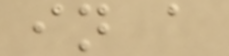in a
